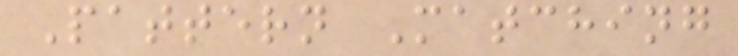Pattern Matching
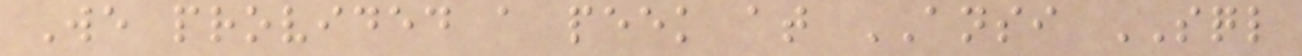We provided a peek at ANSI SQL
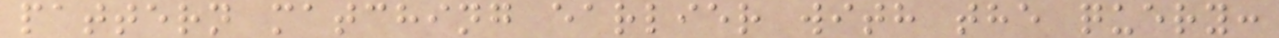pattern matching earlier with the query:
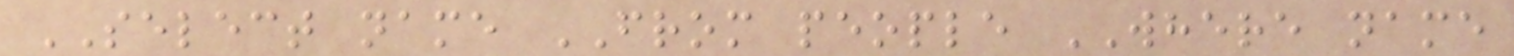SELECT name FROM people WHERE name
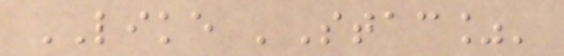LIKE 'Stac%'
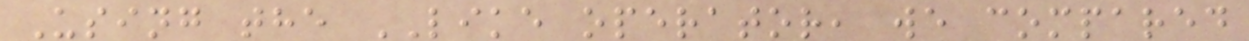Using the LIKE operator, we compared
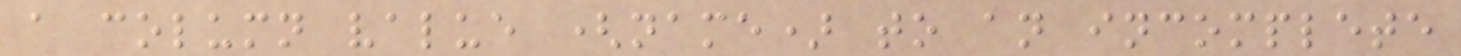a column value (name) to an incomplete
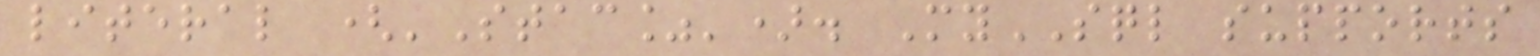literal ('Stac%'). MySQL supports
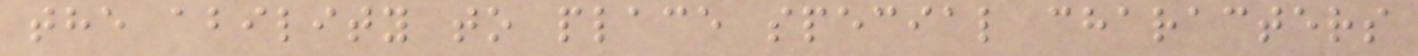the ability to place special characters
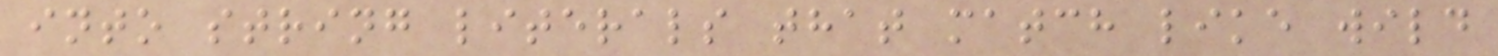into string literals that match like wild
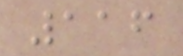116
